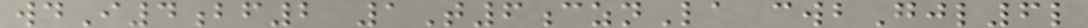wdI4bf2 1T6cznLa cwbGjl6l
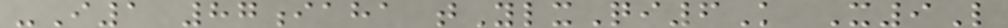-I1 87iaha tYlxQi6K X9L
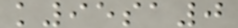k95sa0
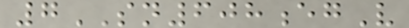7SN608egV
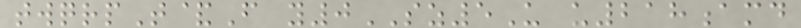twqrpT&F y0SZ5U u218amd
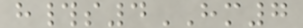h#s4HM7
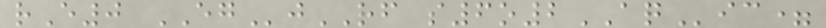rE0 EGjRF s6o2AQic=
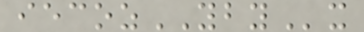iecozYBYx
